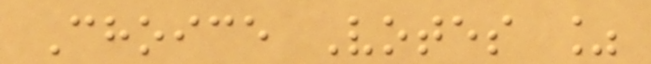Choice Votes %
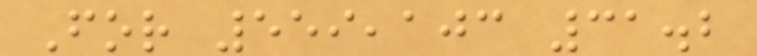For 559,103 31.2
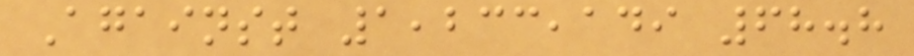Against 1,233,149 68.8
